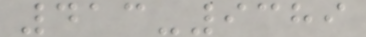413-9389
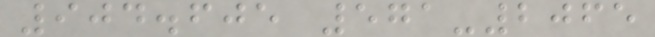904.605 571-2065
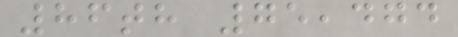86th 75,474
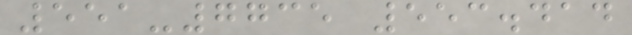551-7735 553.414
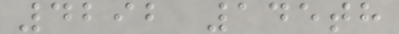4292 145th
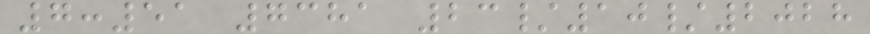7:51 7381 23/10/2028
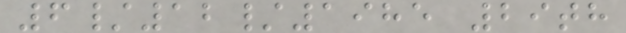6/12/1985 29th
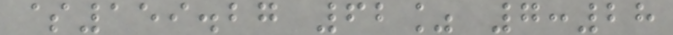$159.27 62% 7:28
